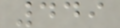449
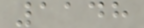1148
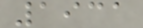1931
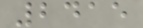2415
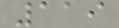119
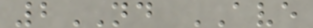2ND AVE
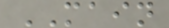MAIN
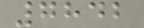7842
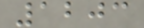1203
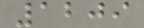1209
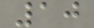10
